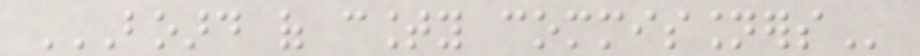BOARD OF COUNTY COMMISSIONERS
